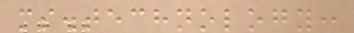ms.technology:
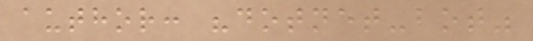author: "dotnet-bot"
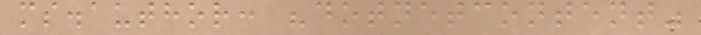ms.author: "dotnetcontent"
